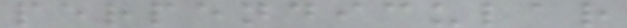perpendicular
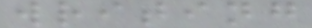writing
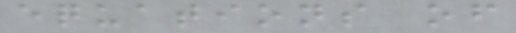equations of
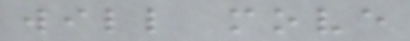will move
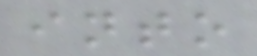into
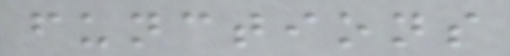functions
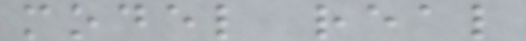model real
